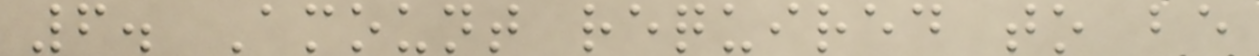6. Amount required to be
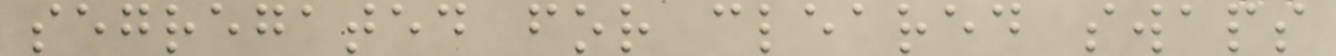segregated for cleared swaps
